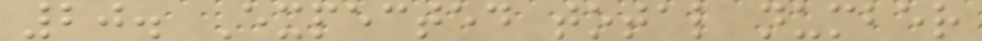20. Expected total number
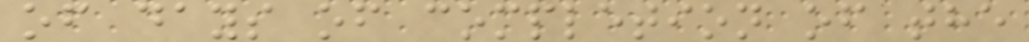of days of completion of the
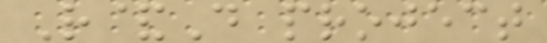R&D project
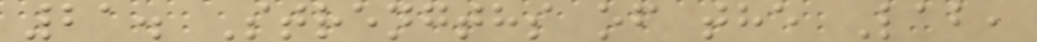21. Strengths of the Lab,
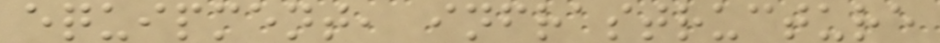equipment, infrastructure
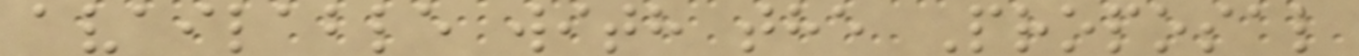available with the Proposal
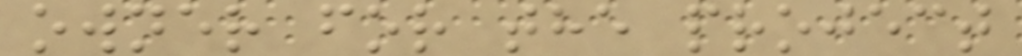owner for the project
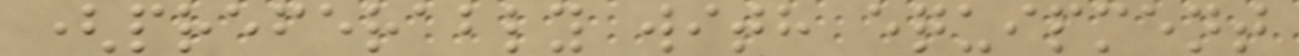(preferably with equipment
